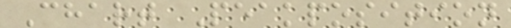Chart Peakposition
